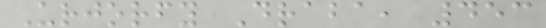Urjorfy Draba, 453
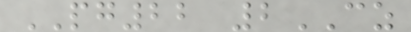PG22 2CZ
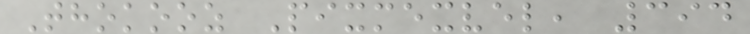Thokooz Pixmexvel, 394
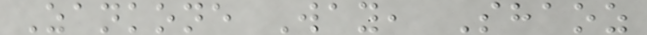Zankone Way, Shaoz
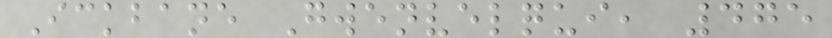Ickbane Gwenvelqui, 475
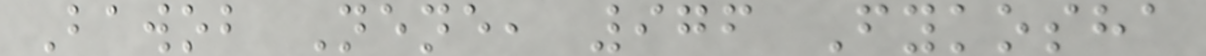Bawob Nene, 976 Fykosha
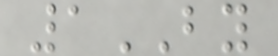1BY
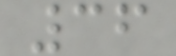36
